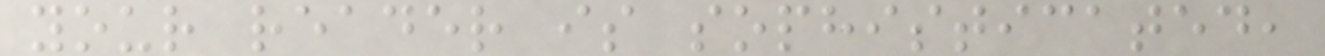your reader is sophisticated,
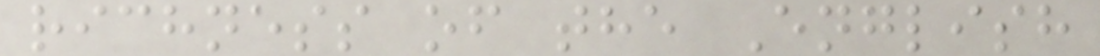richness of the English
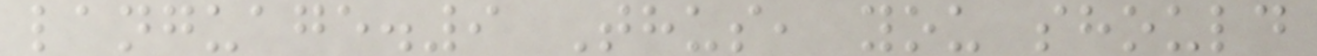language.9 Thus, you should
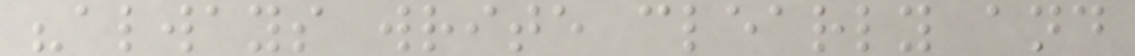"always write clearly and
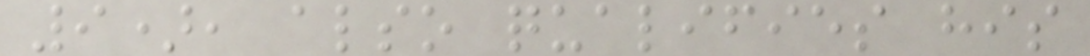9), also qualifies his
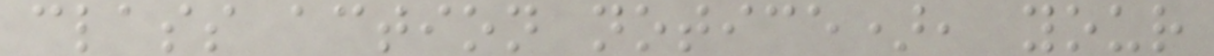class action notice), your
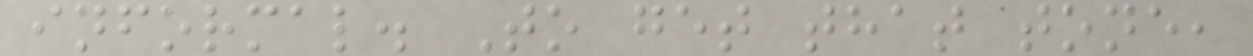informal. To get that tone,
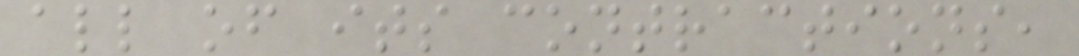all of its contractions,
